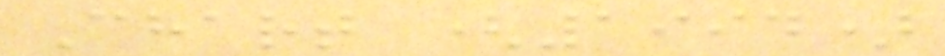Chart (1994)
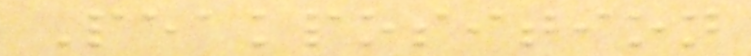Peakposition
